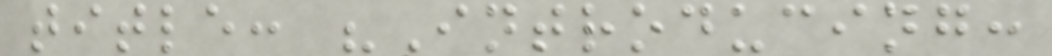title: "Introducing:
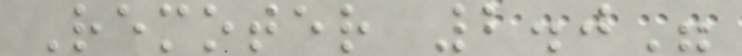Remoter 2.0"
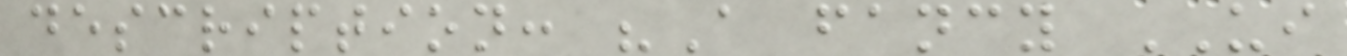description: "A fancy UI
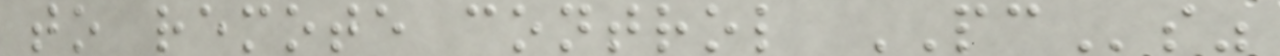to remote control PCs"
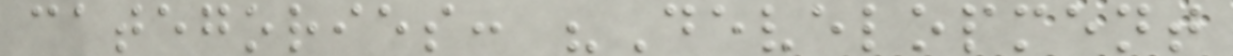categories: "Development
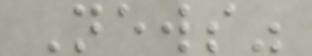News"
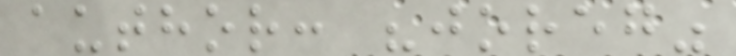author: "joreg"
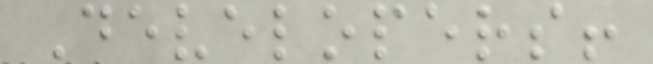Developers!
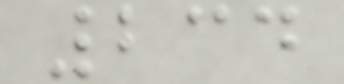234
